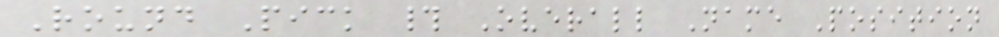Round Pick # Overall Name Position
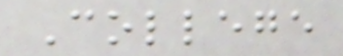College
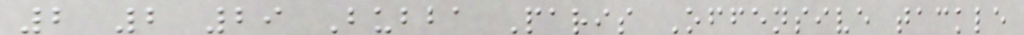2 2 29 Bubba Paris Offensive tackle
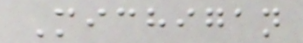Michigan
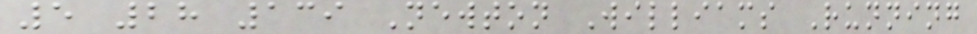5 28 139 Newton Williams Running
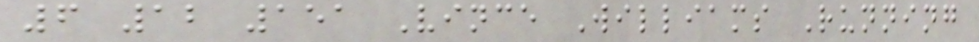6 12 151 Vince Williams Running
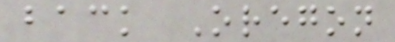back Oregon
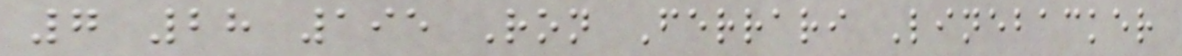7 28 195 Ron Ferrari Linebacker
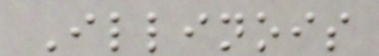Illinois
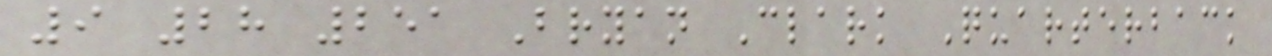9 28 251 Bryan Clark Quarterback
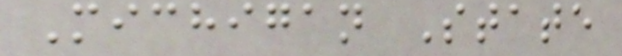Michigan State
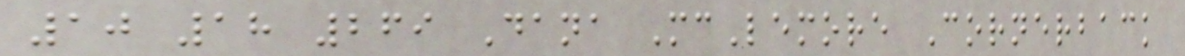10 18 269 Dana McLemore Cornerback
